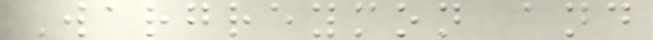Wargreymon and
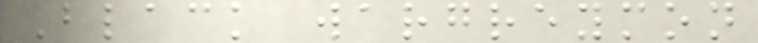Black wargreymon
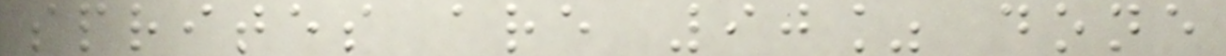sprites are 90% done
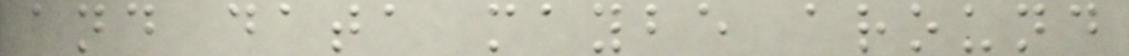and data maybe around
